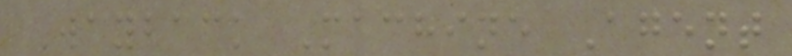Wayback Machine Agent
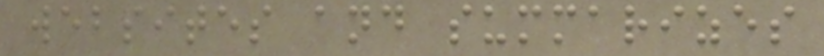websites and summarizes
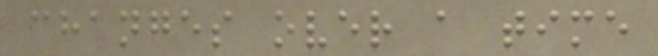changes over a time
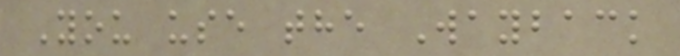You use the Wayback
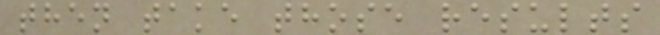then take those results
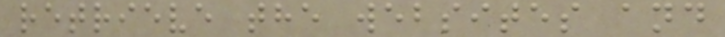retrieve the websites and
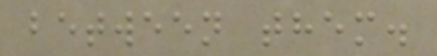between them.
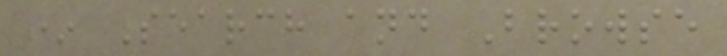* Search and Browse
